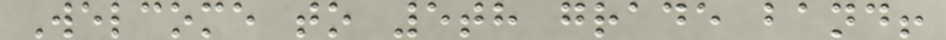Welcome to 5th grade band!
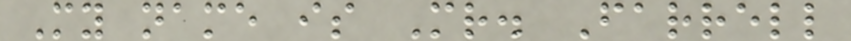My name is Mr. Farrell
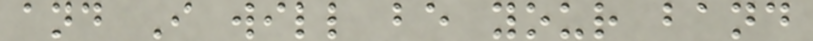and I will be your band
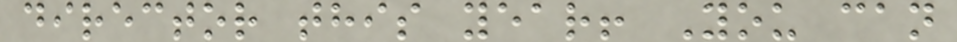director this year! You can
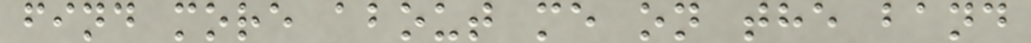find more about me on the band
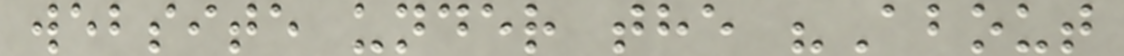website under the "About
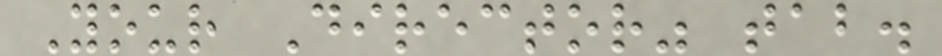Your Director" tab.
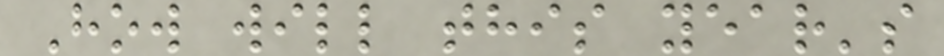How will this year's
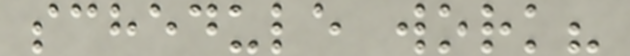schedule work?
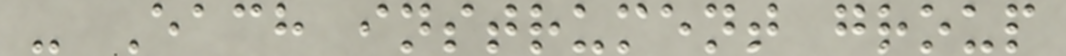- Each instrument group
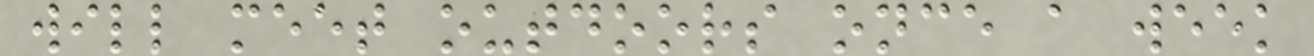will meet outdoors once a week
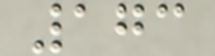173
